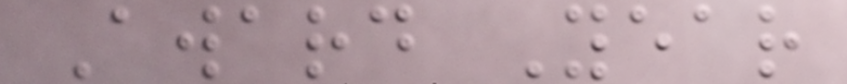Award Year
